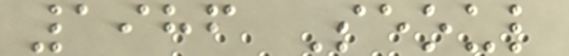1986 Seoul
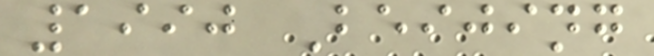1990 Beijing
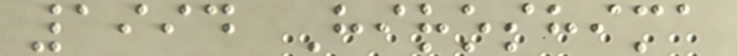1994 Hiroshima
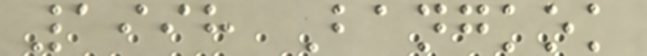1998 Bangkok
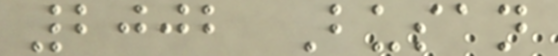2002 Busan
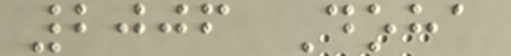2006 Doha
